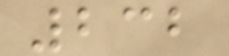232
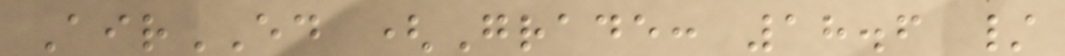AirED (Grade: 18.6 /
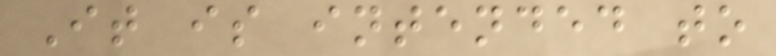It is intended to
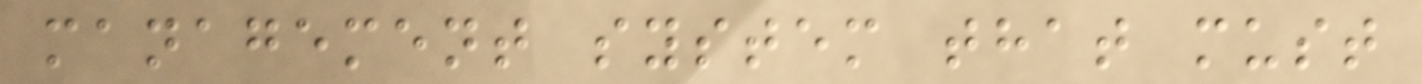management system that must
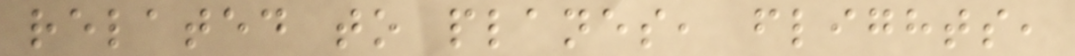related to planes, flights,
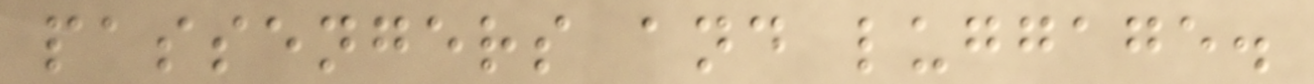passengers and luggage.
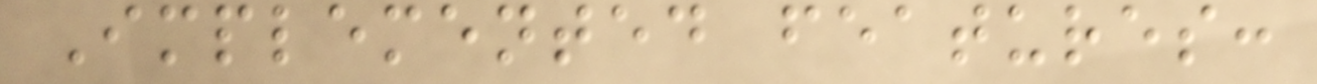Implemented features:
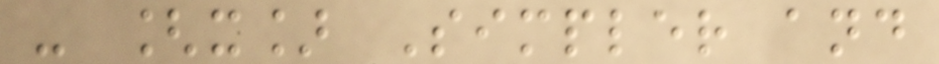- [x] Simpler and
